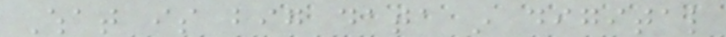What is big data in digital
